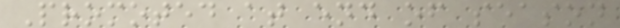Promoted at end of season
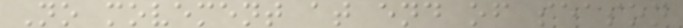No movement at end of season
